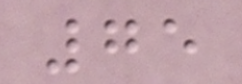75
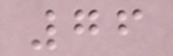76
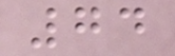74
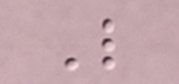L
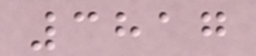3817
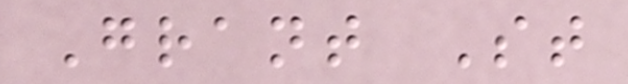Grant St
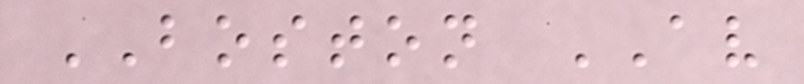BOSTON AV
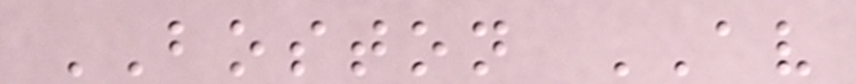BOSTON AV
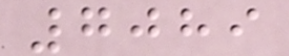7089
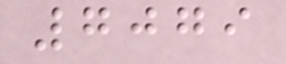7079
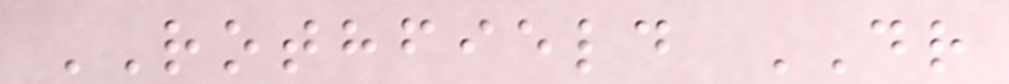ROTHFIELD DR
